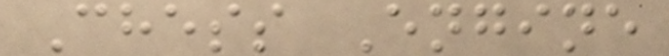Chess Engine
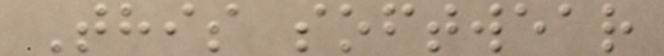This softwear
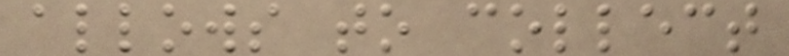allows to collect
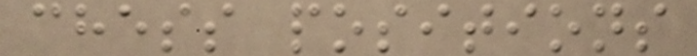chess positions
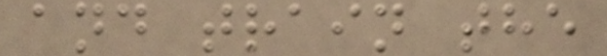and train the
